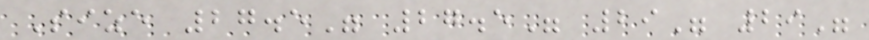Size 27.5" 27.5" 29" 29"
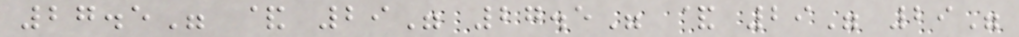27.5" & 29" 27.5" & 29" 29"
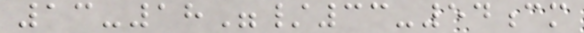13-18"/33-54cm
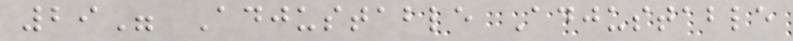29" Adjustable Adjustable
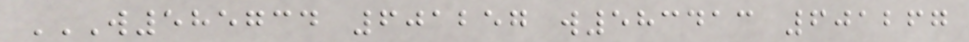W585734 601257 W583413 601267
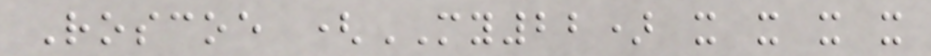Roscoe (MY22) x x x x
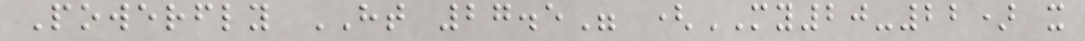Powerfly HT 27.5" (MY20-22) x
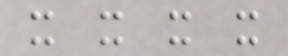x x x x
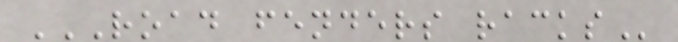ROAD FENDERS RACKS
